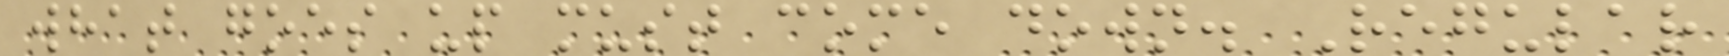what goes up must come down. Regular
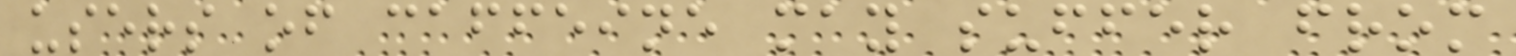users of caffeine may suffer from
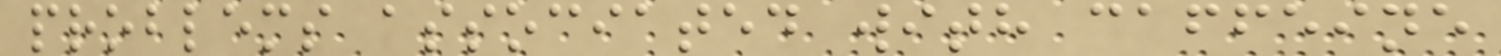problems associated with caffeine
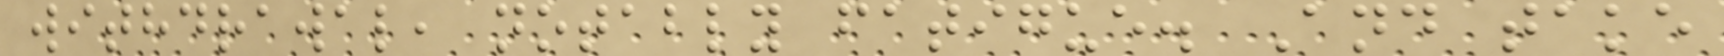withdrawal, notably fatigue. And take
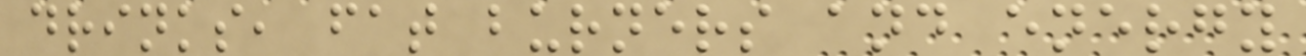drinks, fat burners and energy
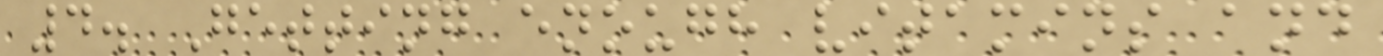4. Getting enough vitamins and
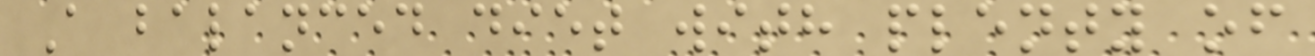A balanced diet with plenty of
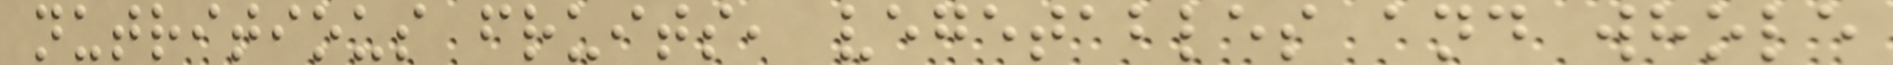nutritious fruits, vegetables and whole
